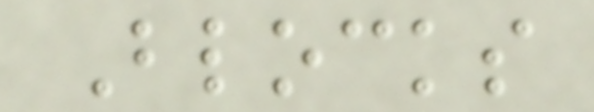Blocks
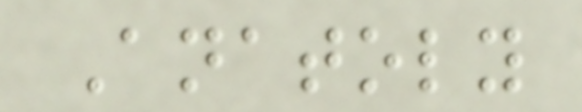Anatoly
